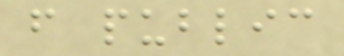from public
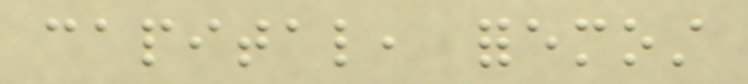capital, foremost
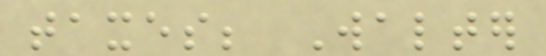taxes; Walter
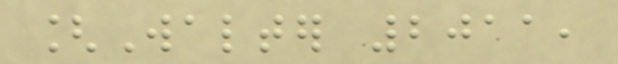[Walter 2011,
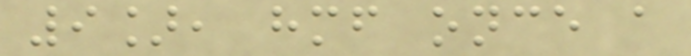9], himself once a
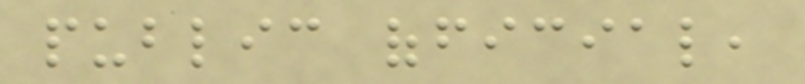public official,
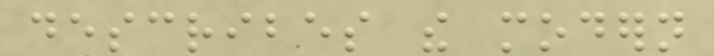describes the modern
